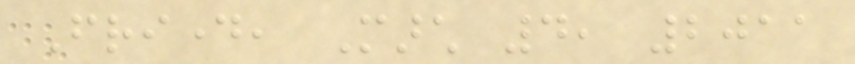Friday, March 4, 2011
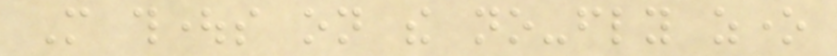More thoughts on the no-fly zone
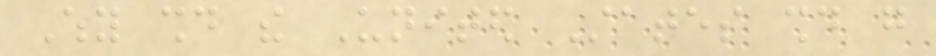Why should the United States should go
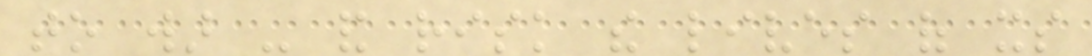to war - and risk the lives of its
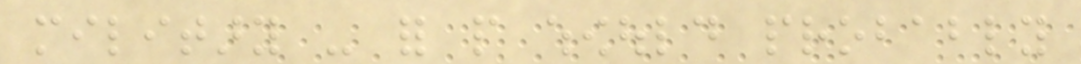military - for people whowould probably
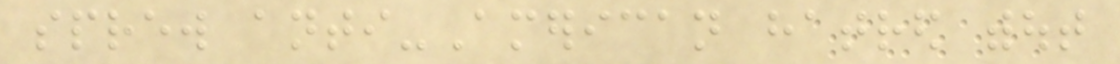sprew anti-American hatred without
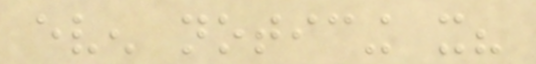even noticing it?
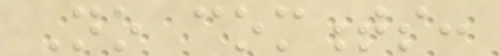No comments:
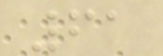61
